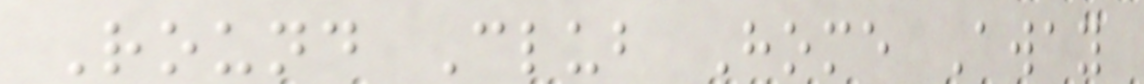Round Club Home Away
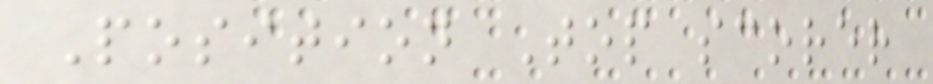Position Top scorer
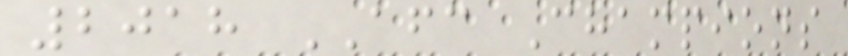2018 AFC Champions
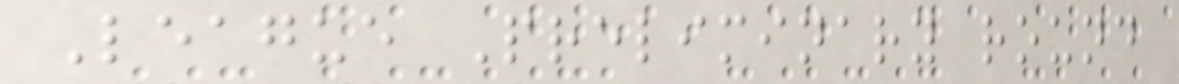League Preliminary round
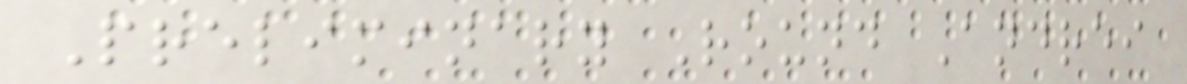Preliminary Round Andrei
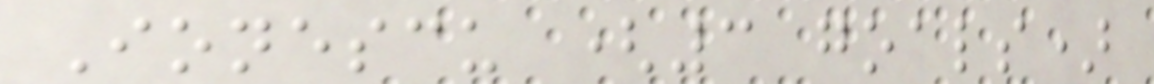Ionescu (3 goals)
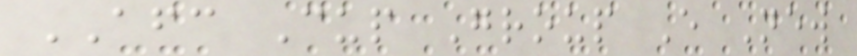AFC Cup Group E New
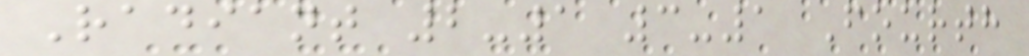Radiant 2-1 3-1 Fourth
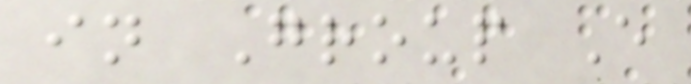in Group E
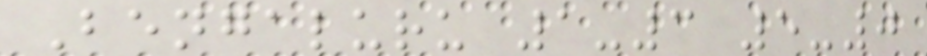Bengaluru 1-3 5-0
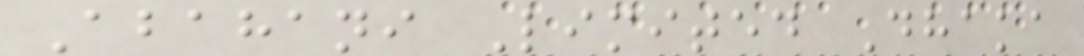Abahani Limited Dhaka
